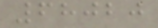68020
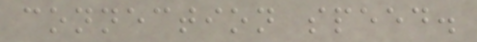connection speed.
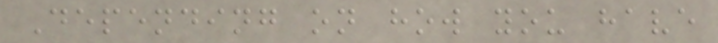Depending on how you have
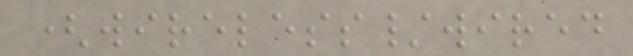(wireless/wired
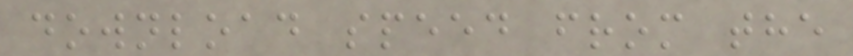download speed from the
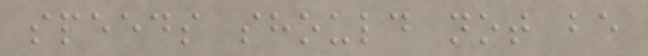speeds should not be
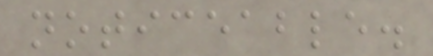noticeable.
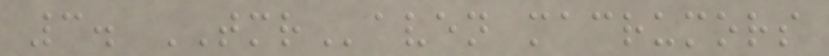3. TMRaven macrumors
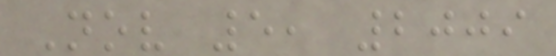Nov 5, 2009
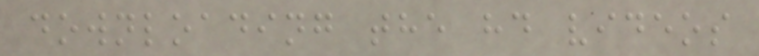downloading the hd videos
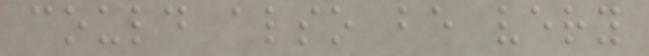could also be very
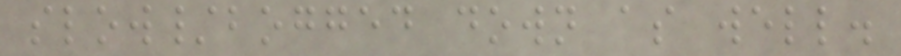slow/bogged down as well.
